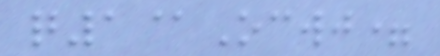q1@Ocwj=
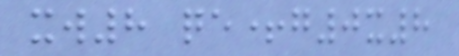xw8 qe+g0x8
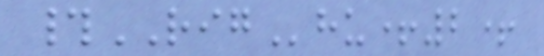#RIGhu+2+
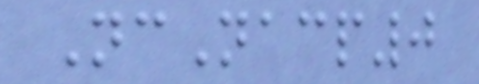NcNacp0
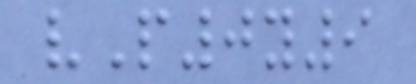vP0y9
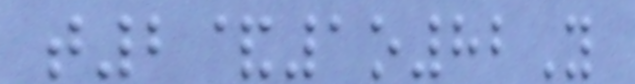t2&1o82Y
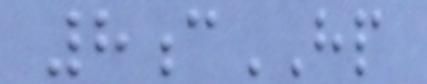8cHP
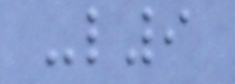-l9
